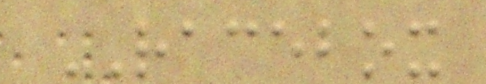RACEBOX
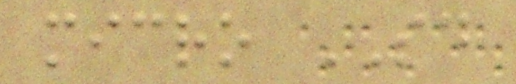micro SD
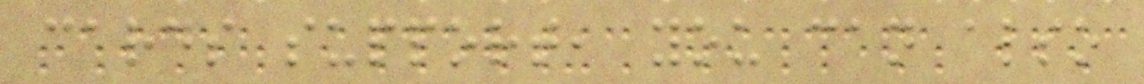cards support, you can also
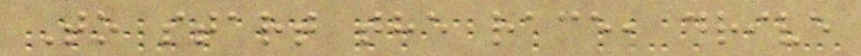To start the race, drive
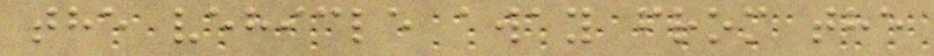the vehicle away from the
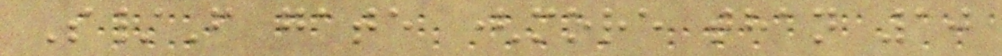S/F gate (more than 10
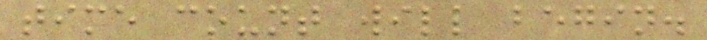time count will begin.
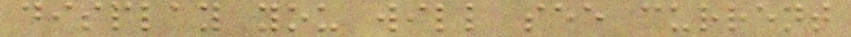display you will see current
